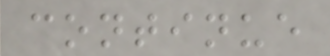continue
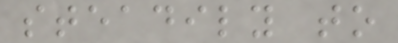steadily to
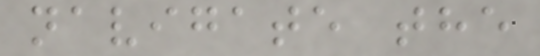navigate the
